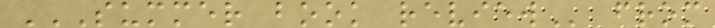SUMMER BOOK REVIEW from
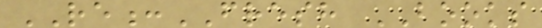RE:FRESH BOOKS
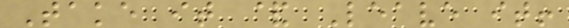Take it & Leave it!
